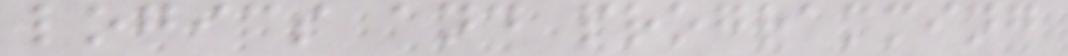logics and programming
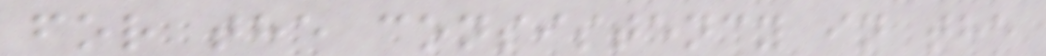for the consistency in the
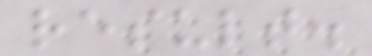result.
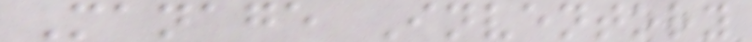Manage Inventory
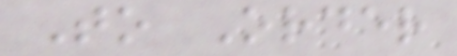To Order
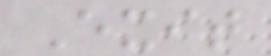Exit
